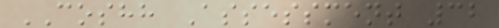COSHH Assessment 32
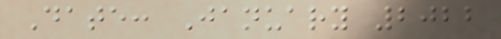Date: January 2022
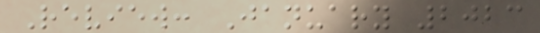Review: January 2023
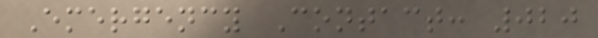Emergency Contact: 020
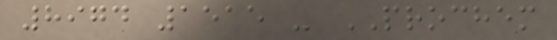8974 1515 - PROCHEM
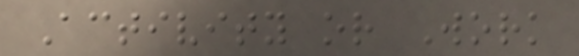Activity or Work
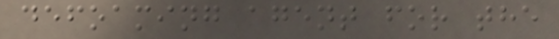defoaming agent for the
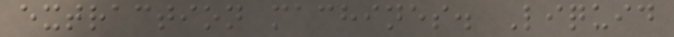extraction machines. Liquid
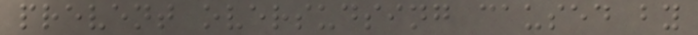prevent oversudsing caused by
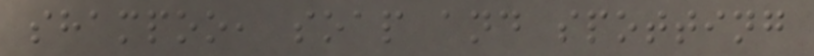shampoo, soap and spotting
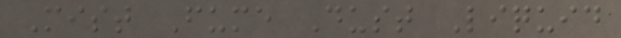Mist Fume Dust Liquid
